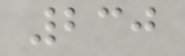230
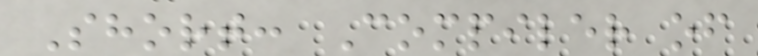Short: Compiler of
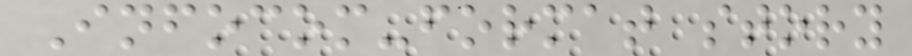Infocom-format story
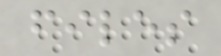files
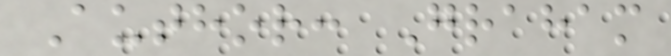Author: Graham
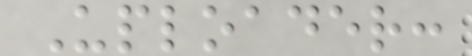Uploader:
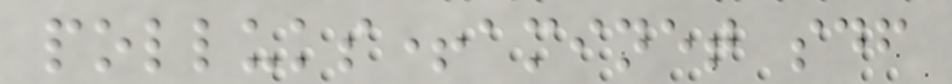polluks+aminet sdf
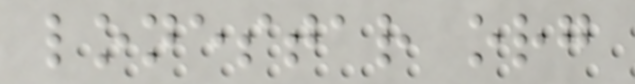lonestar org
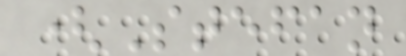(Stefan
